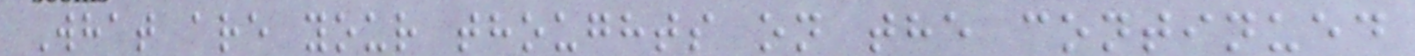What are your thoughts on the continued
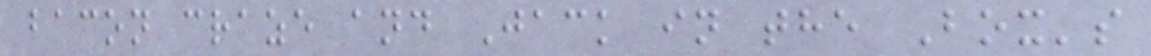bacon craze and Jack in the Box's
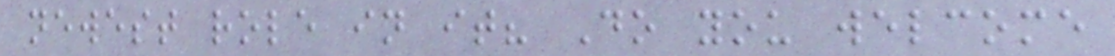newest role in it? Do you welcome
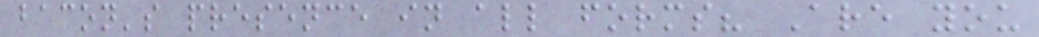bacon's presence in all forms? Are you
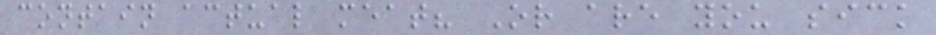contain actual meat? Or are you sick
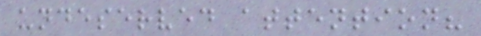undeserved attention?
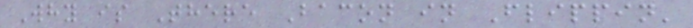Why is There Bacon in Flippin'
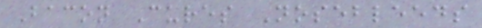Bacon Cures Nosebleeds
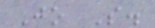Jo S.
